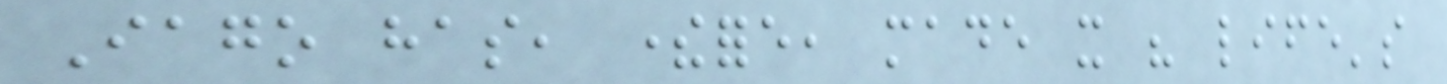Iago has, therefore, made it his life's
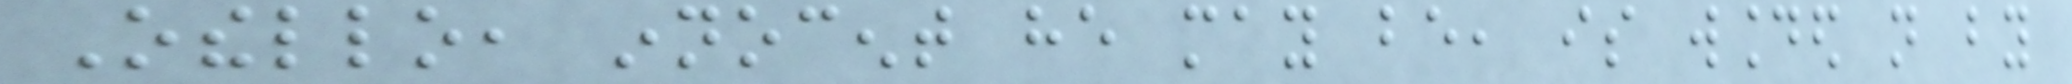Othello, innocent he may be, is wounded not by
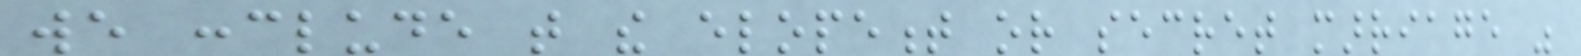we conclude that the elopement or secret marriage was
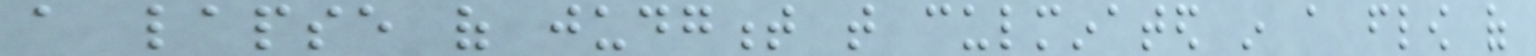a lapse of judgment that culminated in a flow of
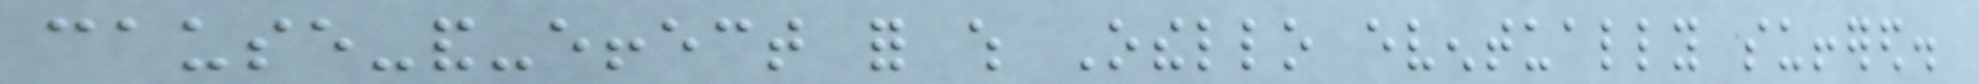cause-and-effect for which Othello eventually suffered.
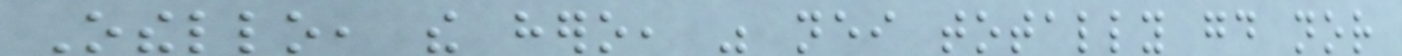Othello, the hero, was neither totally good nor
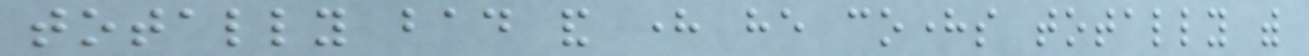totally bad and here he coheres totally with
